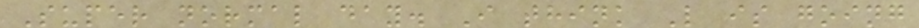Super normal day. I think L is going
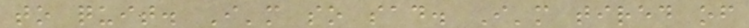to quit. I'm so sad. I'm tired of
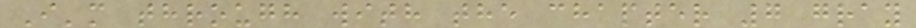I'm through with the chapter 7 gray
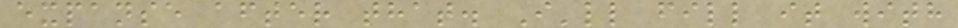expanse after that. I'll fill it with
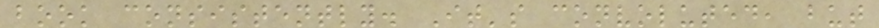book consistently. It's convoluted, but
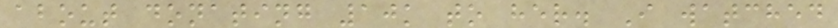about donating 10k to her. I watched
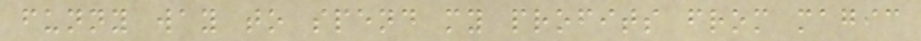funny way to spend my profits from magic
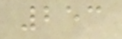253
